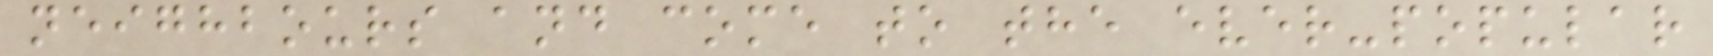neighbours and come to the ever-popular
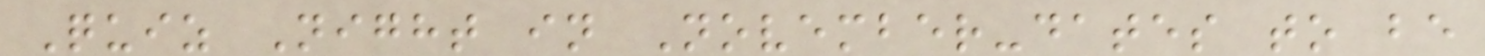Quiz Night in November-dates to be
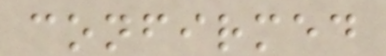confirmed
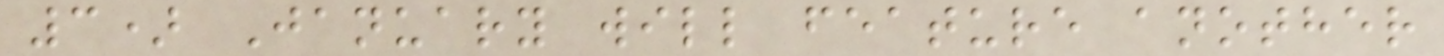3) January will feature another
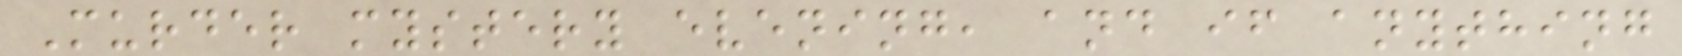Murder mystery evening, and if anything
